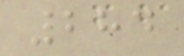284
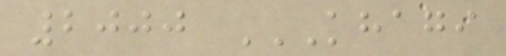2000 KHAGI
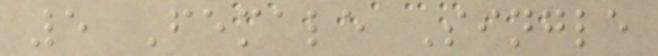5 Female Single
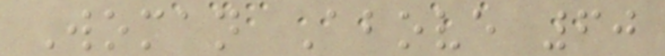Woman Above 60
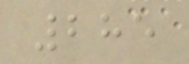285
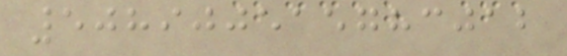508900515783012
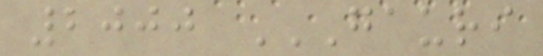2000 GAURI
